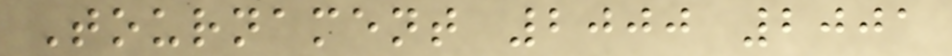Tournament 2000 2001
